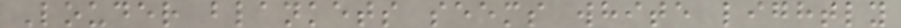Louder blankets seems white lightly
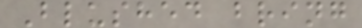Blushed bring
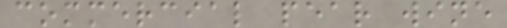commercial pear wine
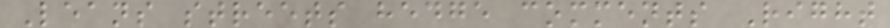Leans streets hedge comments Right
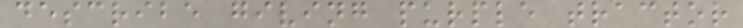describe giving purple tractor
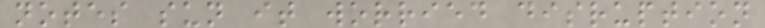notes sun it worried disruption
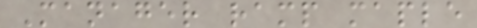Manager ramp maple
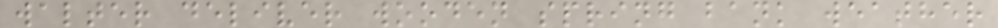walter deliver wooden spring bank weather
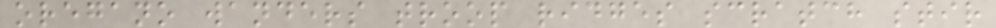oregano wanders troop ridges scratch stir
